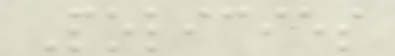Policies
